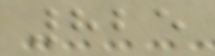825
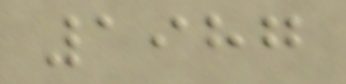1987
